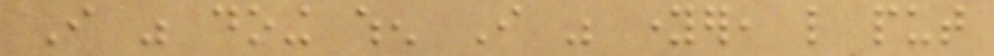I was doing when I was younger, like put
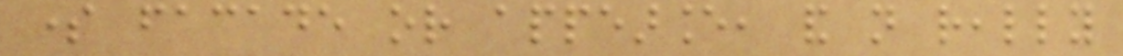some facade or appearance, and not really
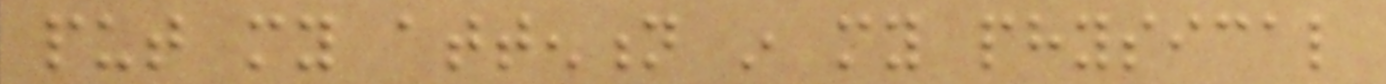put my attention in my physical
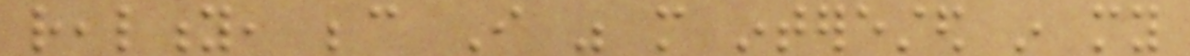reality, because I was more interested in my
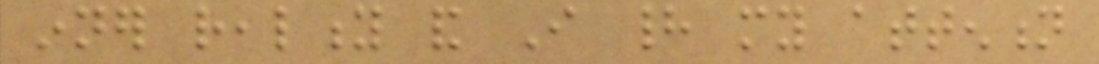inner reality and I had my attention
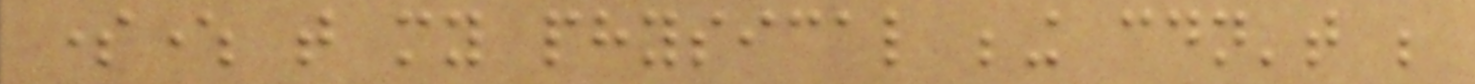somewhere that my physical being couldn't be
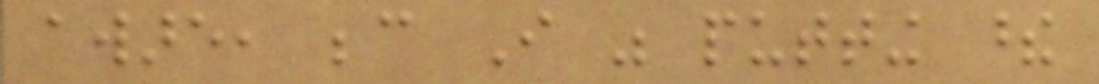aware, because I was putting these
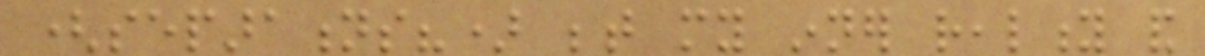(separations?) between my inner reality and
